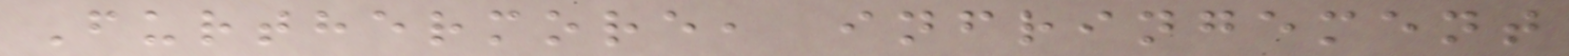Furthermore, infringement
